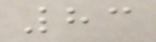83
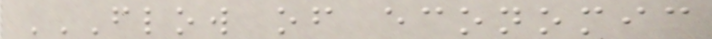FLOW OF ECONOMIC
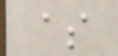$
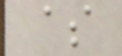$
